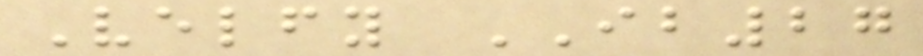Velfy IB27
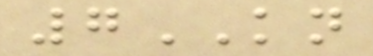7KN
